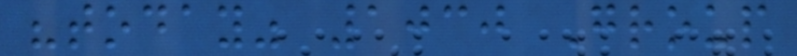"today" 1030 Group
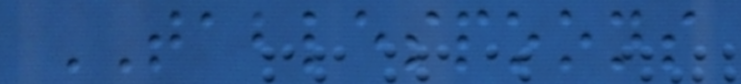TABLESPOONS
